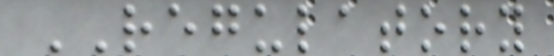REGULATORY
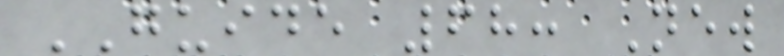GUIDE 68: New
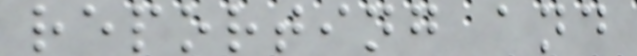reporting and
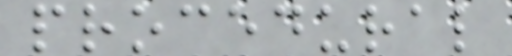procedural
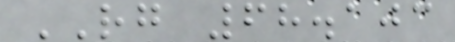RG 68.103
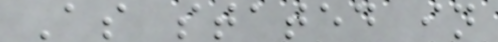As stated in
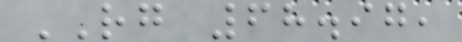RG 68.97,
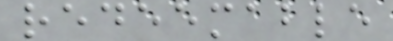redeemable
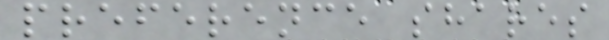preference shares
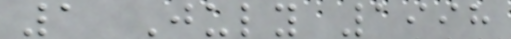1 July 1998
